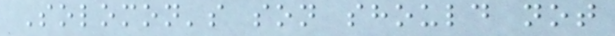Solomon's son should not
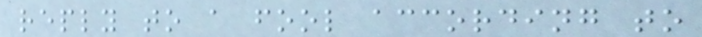reply to a fool according to
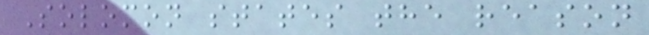Solomon states the reason
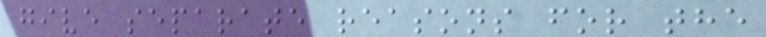give separate reasons for the
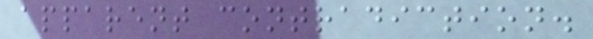apparent contradiction.
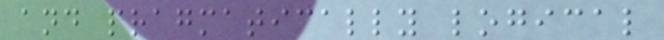and pragmatically logical
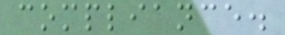compliance.
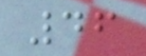46
